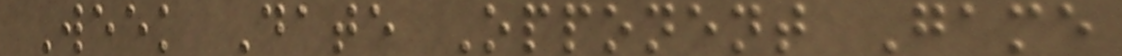Week Date Opponent Game
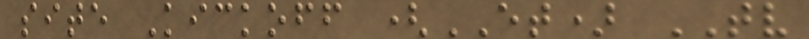site Kickoff (ET) TV
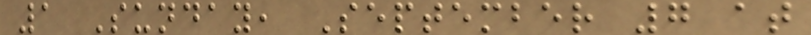1 Sunday, September 7 at
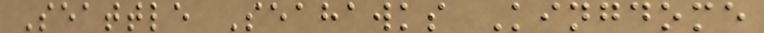Seattle Seahawks Kingdome
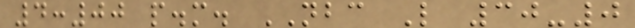4:00 p.m. NBC L 30-0
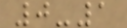0-1
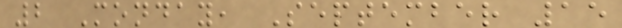2 Monday, September 15
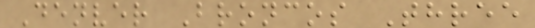Denver Broncos Three
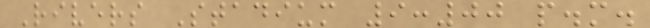Rivers Stadium 9:00 p.m.
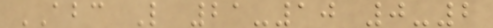ABC L 21-10 0-2
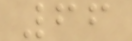66
